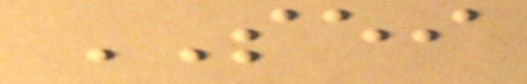SEI
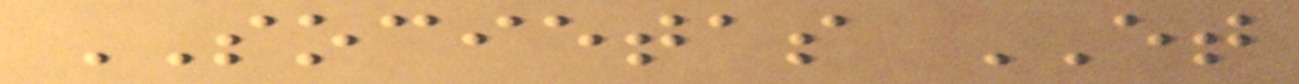SOCIETAS ET
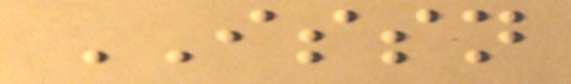ISSN
